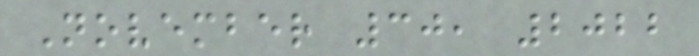November 30, 2022
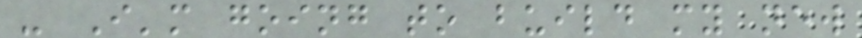- I'm going to build my new
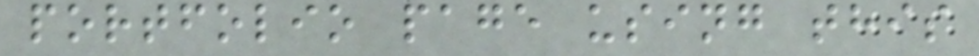portfolio page using this
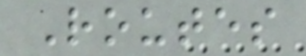Routes
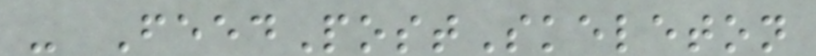- FeedPostSkeleton
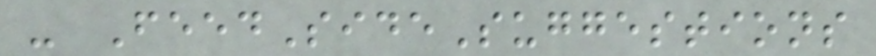- FeedSideSuggestions
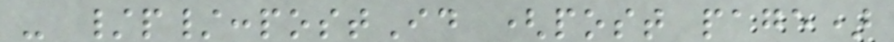- /p/:postId (post page)
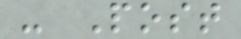- Post
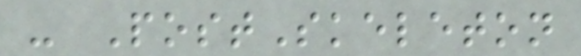- PostSkeleton
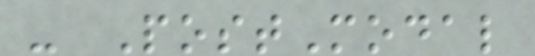- PostModal
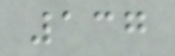137
